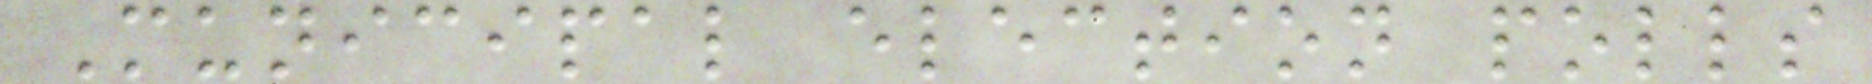Municipal election polls
